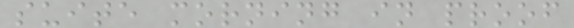suite morning in proof
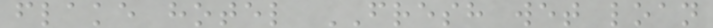flake hotel FRESH wet loan
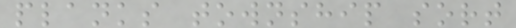planks township sort
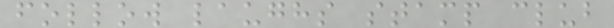follow laughs stamp club
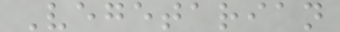Vegetarian
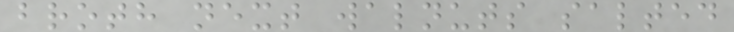broth next walnuts salted
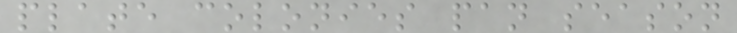plate colonies pan season
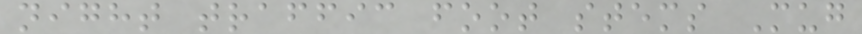night traffic foot stems Mug
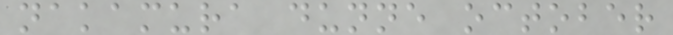nakamura dunne october
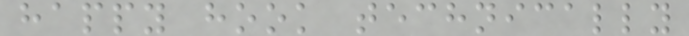happy hook technically
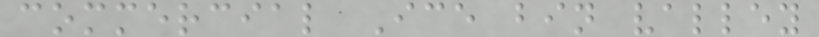commercial Ice bin valley
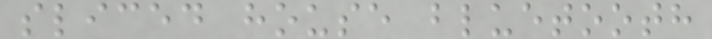sliced house bluetooth
